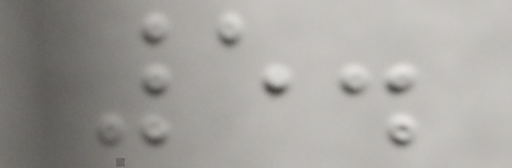5.
